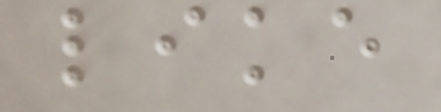like
